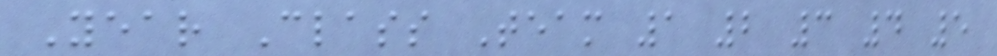Year Class Team 1 2 3 4 5
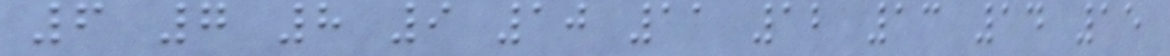6 7 8 9 10 11 12 13 14 15
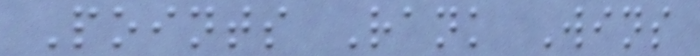Points Rank Wins
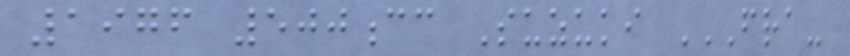1976 500cc Suzuki FRA-
